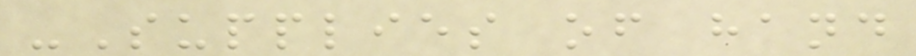-Supplies of hand
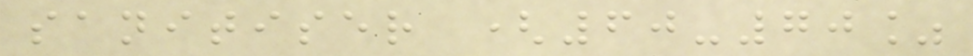sanitiser (60-70%
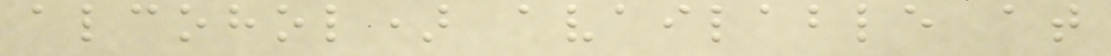alcohol) available at
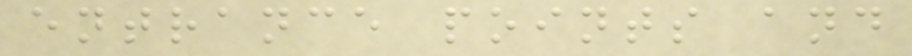entrance points and
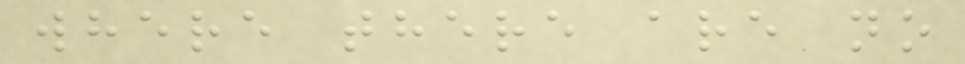where there are no
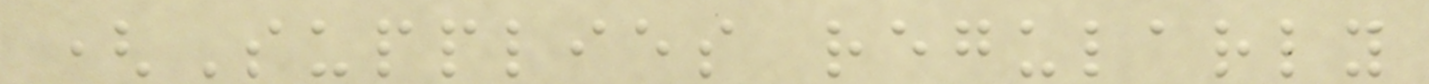(Supplies regularly
